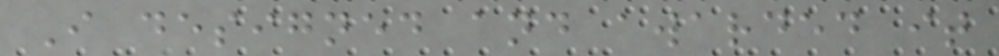I designed and awarded it
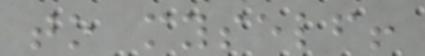to myself!
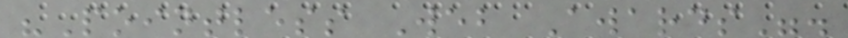"Pointless Web Awards".
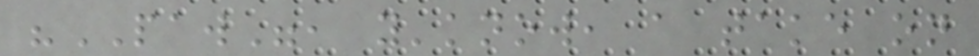"PAW", y'know, a take on
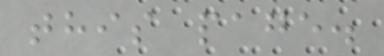this page.
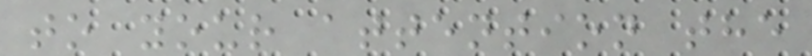to your attention the
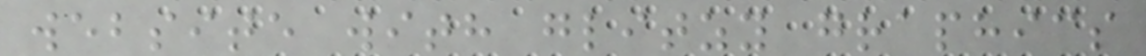website with glitzy graphics
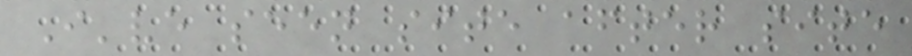I've seen site after site
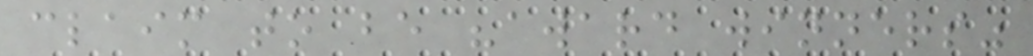claim to be "award winners"
